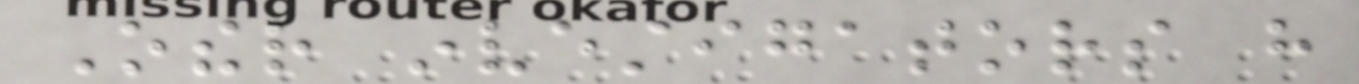Other investigators have
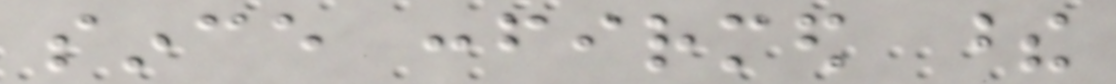since confirmed these
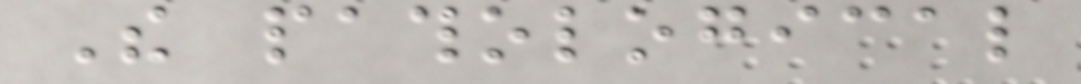The pathological
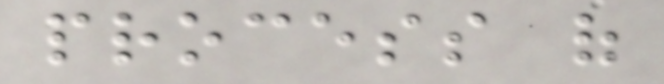process of
